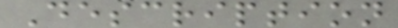Description
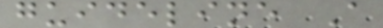guideline A
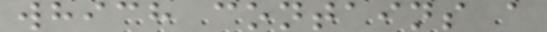which contains a
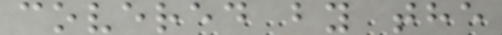covered by the
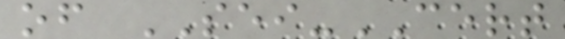of SEI-CERT
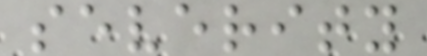severity
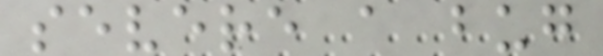severe a bug
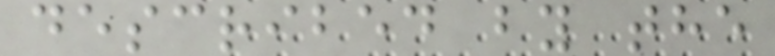described by the
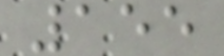155
